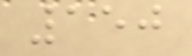150
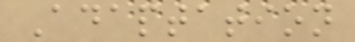Adaptation
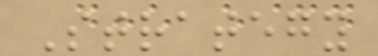Strategy
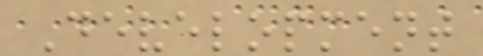Development
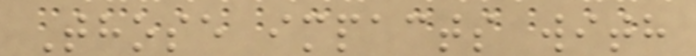Those impacts with
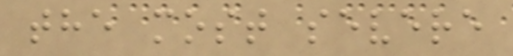the most severe
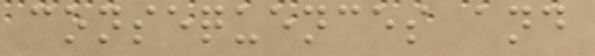consequences and
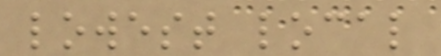lowest local
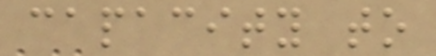capacity to
